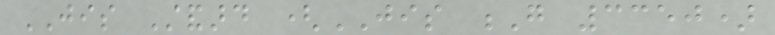JIS Standard (JIS G 3350)
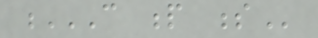C P S
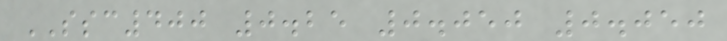SSC400 0.25 0.050 0.050
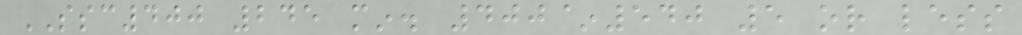SSC400 245 min. 400~540 5 or less
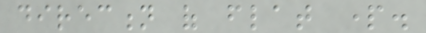direction of flat part.
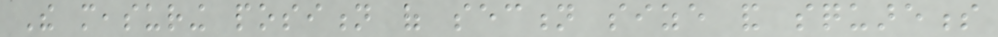The measuring position of section size and squareness
